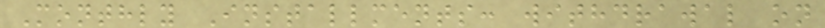Monthly Installments: withdrawal on
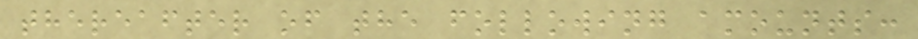thereafter of the following amounts:
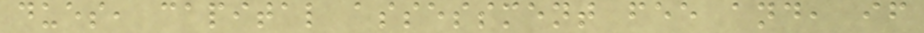dues, capital assessment fee and, if
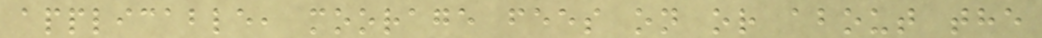applicable, moorage fees on or about the
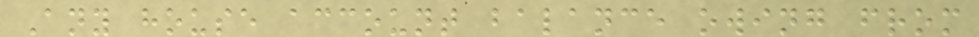Any house account balance owing from
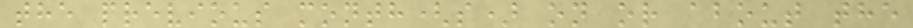the previous month(s) on or about the
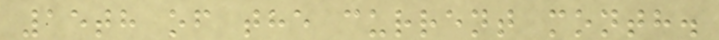15th of the current month.
